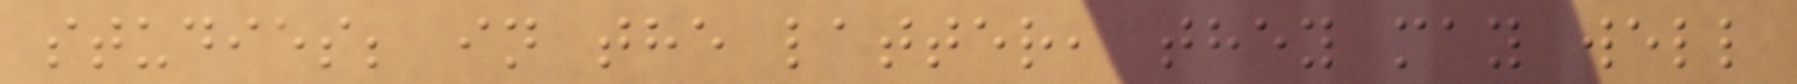studies; in the latter, they may well
